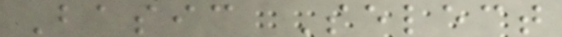Basic Select
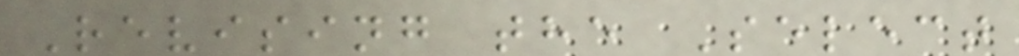Revising the Select
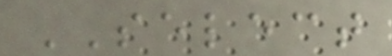SELECT
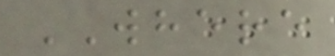WHERE
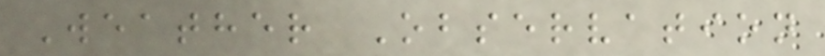Weather Observation
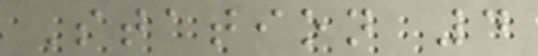Station 4
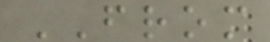FROM
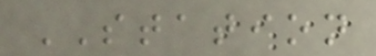STATION
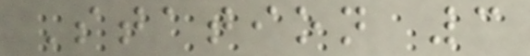Station 3
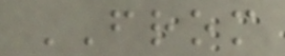FROM
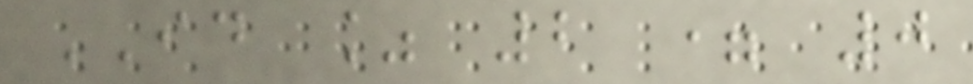ID % 2 = 0
